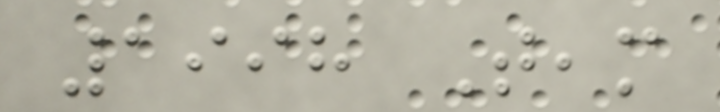1998 Team
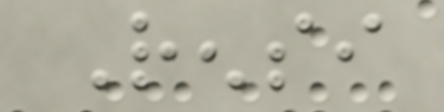Rensi
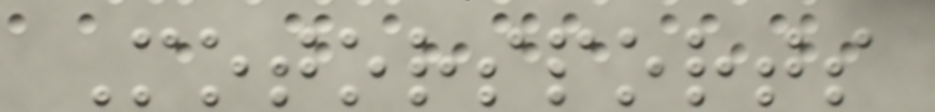Motorsports
